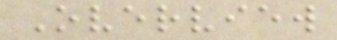Overview
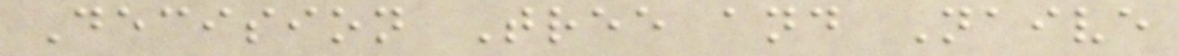Decision Tree and Naive
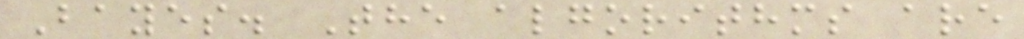Bayes. The algorithms are
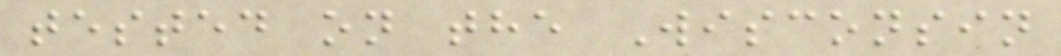tested on the Wisconsin
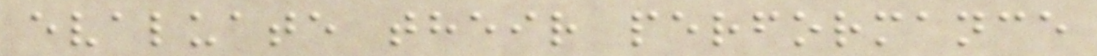evaluate their performance
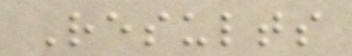Results
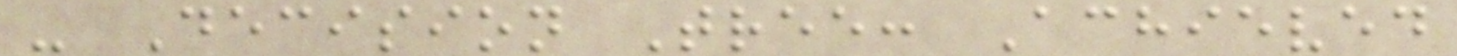- Decision Tree: Achieved
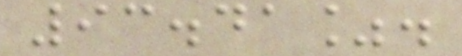93.41%.
